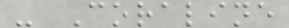- Coraline
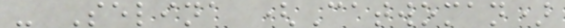- Selina (Catwoman)
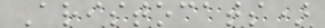Aristocats)
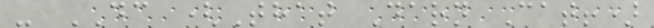- DC (That Darn Cat!)
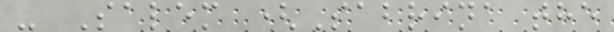- Salem (Sabrina the
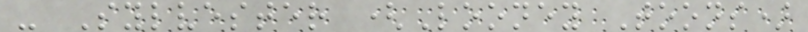- Sylvester (Looney Toons)
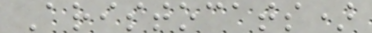Aristocats)
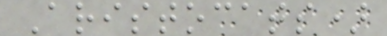Aristocats)
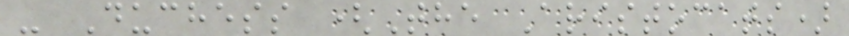- Duchess (The Aristocats)
